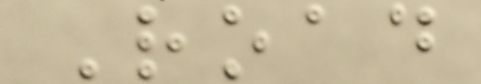Road
